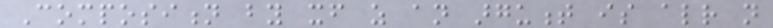Composition by itself as an argument is already not
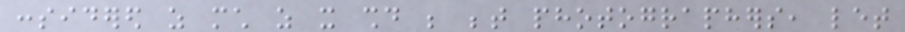considered as much as it should be between photographers, let
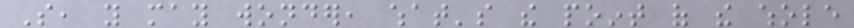So, you may wonder, what's the point of the whole
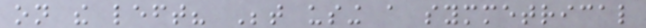on the left? Between using a symmetrical
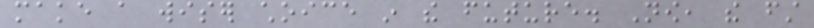make a wiser choice in the future. Now, the first
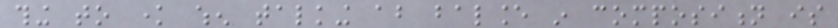thing to know when talking about balance in composition is
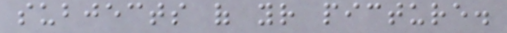subjects of your picture.
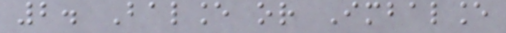2. Balance or Imbalance
